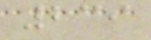239
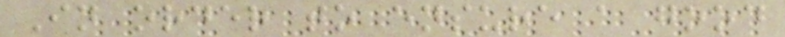In order to ensure a good
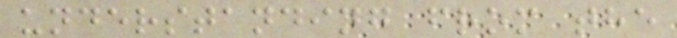understanding from the
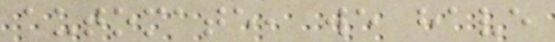automate, we have
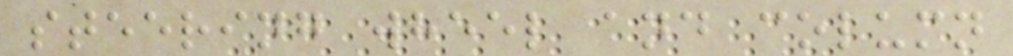steering wheel and column
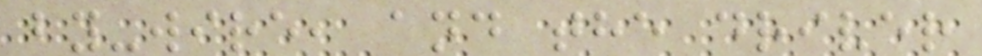by-wire, and the driver
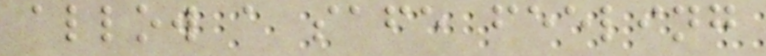allow a safe feeling
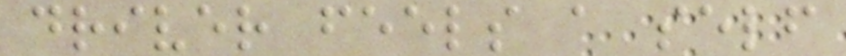driver feels a self
